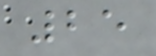25
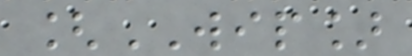[WIP]
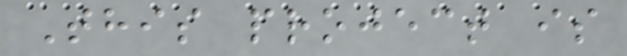This project is
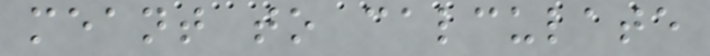meant to calculate
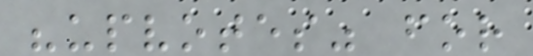"upvotes" for
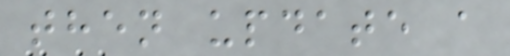then update a
